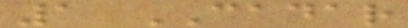1 CADAR
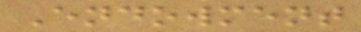Endowment
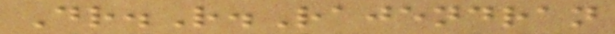Dr.R.Rajendran
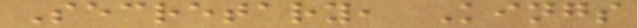Secretary, Kings
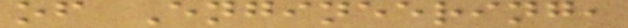of Engineering,
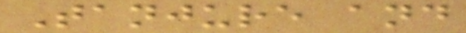Tanjure and
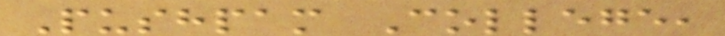Pushpam College,
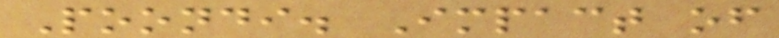Poondi. Impact of
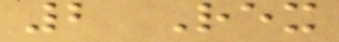2 Rex
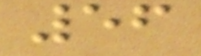56
